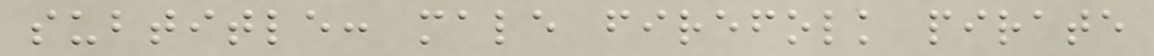subtitle: male firefolk pirate
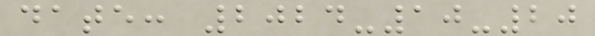date: 2024-10-20
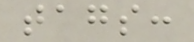tags:
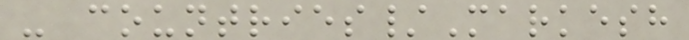- countries/Markesh
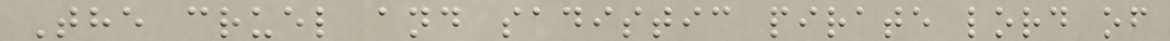The cruel and sadistic pirate lord of
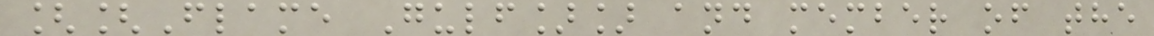[[Flame Gulf]] and member of the
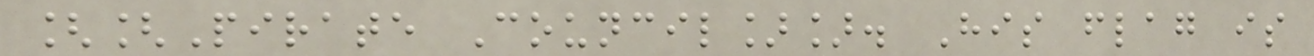[[Pirate Council]]. His flag is
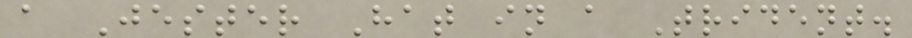a Jester Hat in a Trident.
